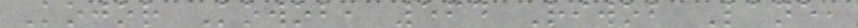Kojor Kowob, 564 Riwob Lane,
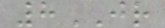8JR
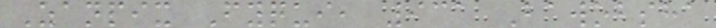Zanpix Fyqui, 931 Bawobsha
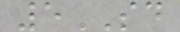5SD
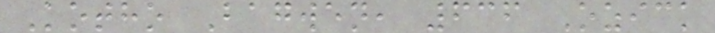Kotho Bagwen, 636 Ozick
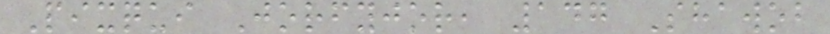Pixqui Jorfyjor, 147 Shawob
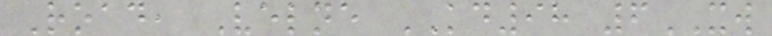Road, Velne KD98 6XW
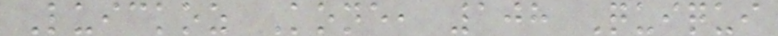Luickoz Kone, 108 Quiqui
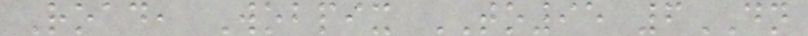Road, Wobpix TO95 6DN
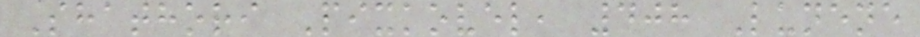Shathori Pixkovel, 408 Lunene
